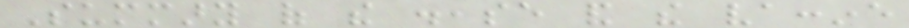Summary of the disease and the vaccine
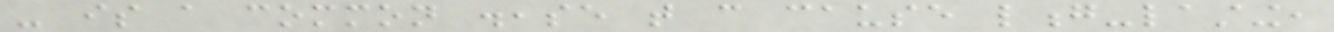- is a common disease that can cause long-lasting,
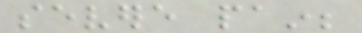severe pain;
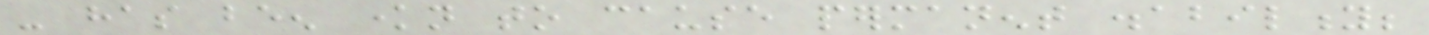- has been known to cause permanent disability;
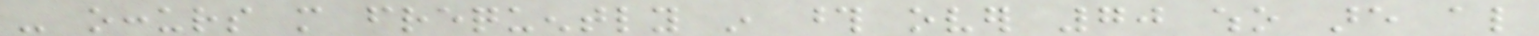- occurs more frequently in those over 70 who are also
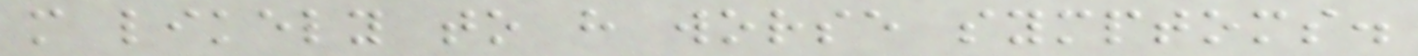more likely to have worse symptoms.
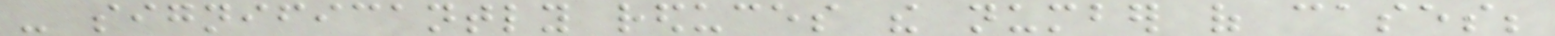- significantly reduces the number of cases;
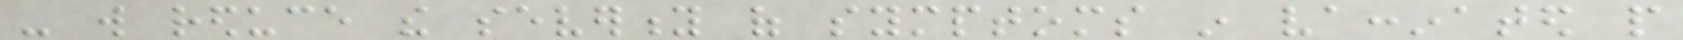- will reduce the severity of symptoms in vaccinated people
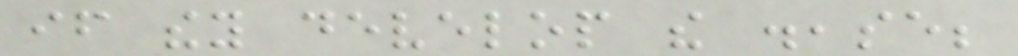if they develop the disease;
